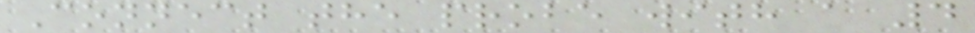Connect the probe with a 4
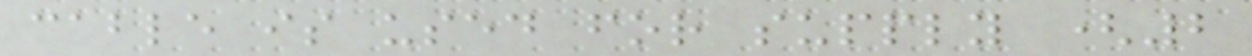cable is used for supply (2
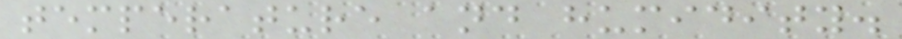temperature and humidity.
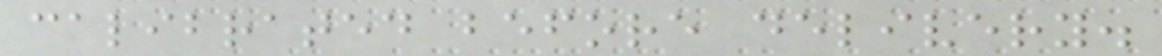calibrated before delivery.
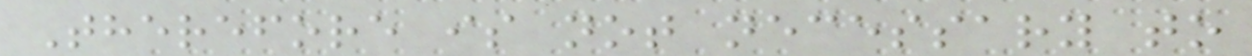Therefore is not necessary to
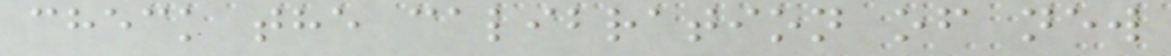check the calibration of new
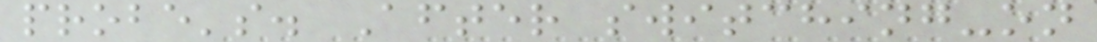probe's. After switching-on
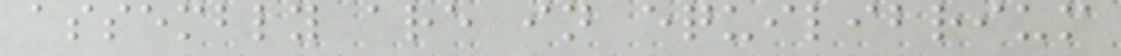assembly are in equilibrium
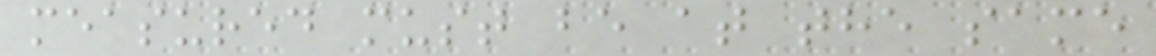measured must be at the same
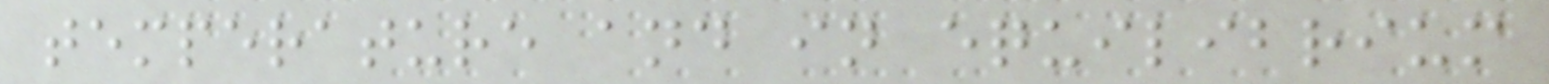temperature and in equilibrium
